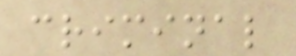criminal
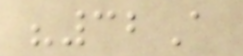"32A
